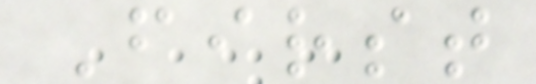First
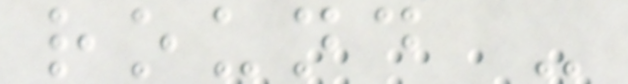round -
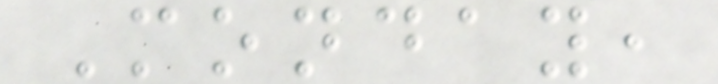Monday,
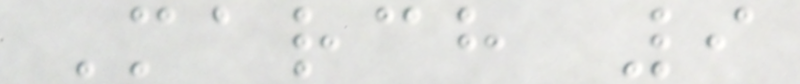March 9
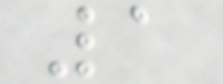1
